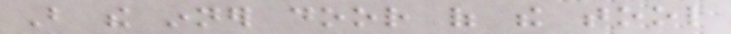But the inner door of the tool
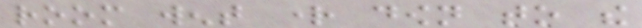room went right down to the
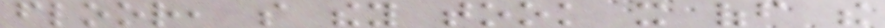floor, so they took it off the
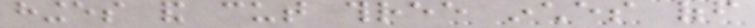hinges and cut three inches off
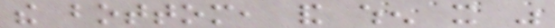the bottom, and when it was
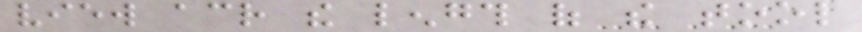view across the length of the tool
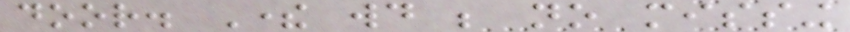door. There would be no missing
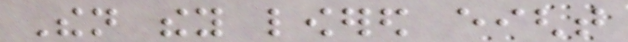Then they lowered eight
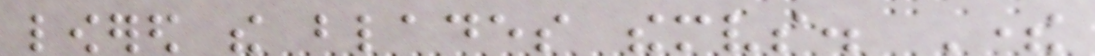lowered the blades themselves. There
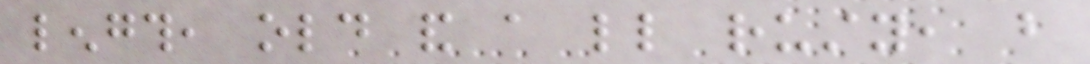length, old and a little rusty, but
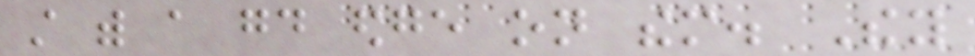still with a good edge on them. They
